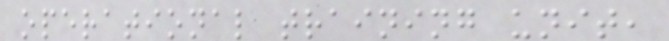operational training unit,
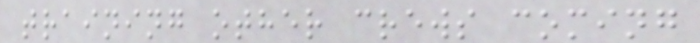training other crews coming
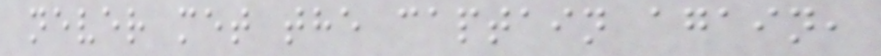never met the captain again,
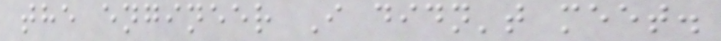the engineer I didn't meet.
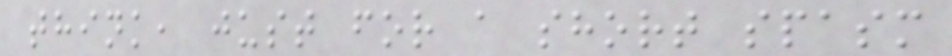think, just for a short spasm
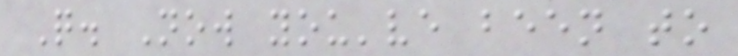Q. Now you've been to
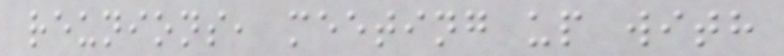reunions, meeting up with
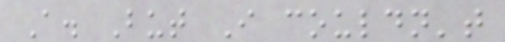A. But I couldn't
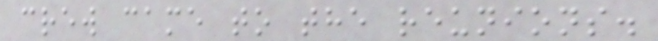crew came to the reunions.
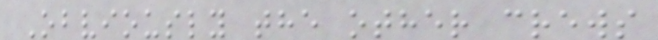Obviously the other crews
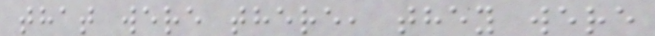that were there, they were
